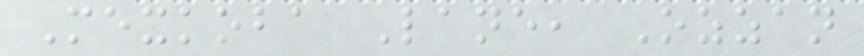Mexkoba Lane, Ozzan
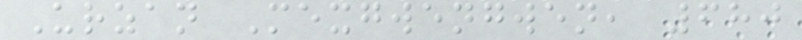Urzan Mexgwengwen, 680
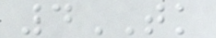4TK
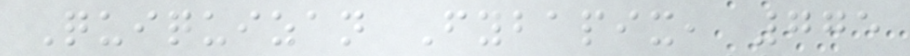Quiquizan Fybapix, 775
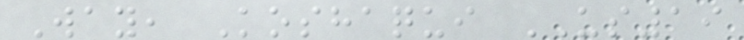Way, Koshaqui US19
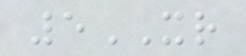5XR
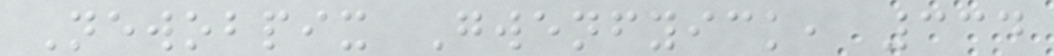Newobpix Gwenfyick, 334
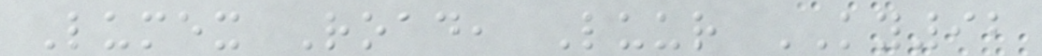Lumex Road, Luur KY92
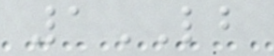1LB
